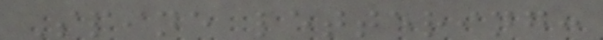Spine lettering:
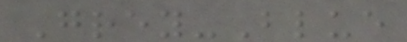Grey-Blue
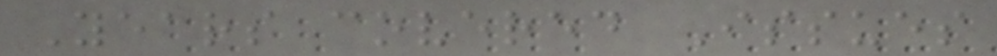Years covered Issues
